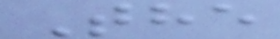The
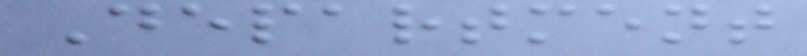Department
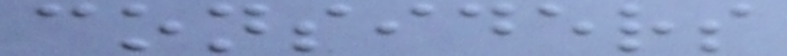considers
